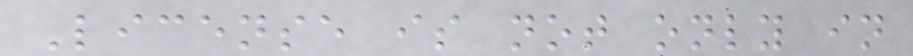License is not only in
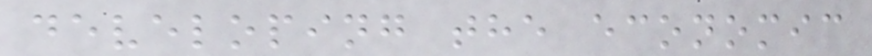developing the economic
